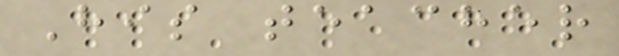His teacher
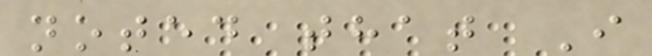noted that I
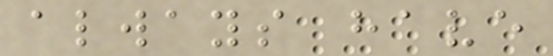always have
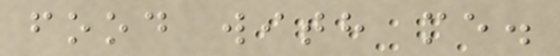food with me.
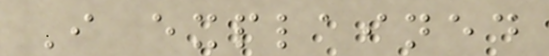I explained
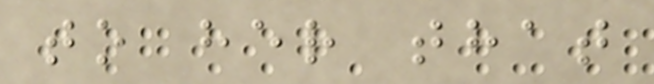to her that
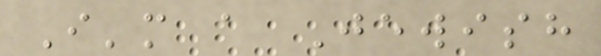I'm a Jewish
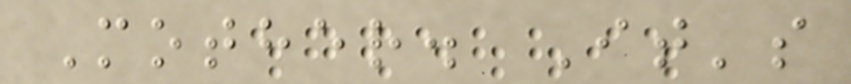Mother. It's
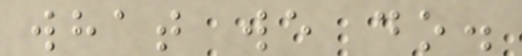what we do.
